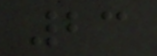23
